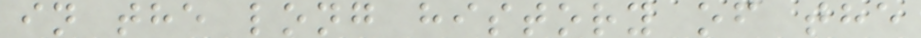in the long history of the
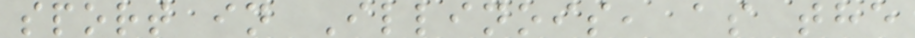sport in Illinois, as the
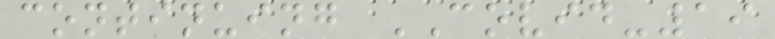continuing COVID-19
